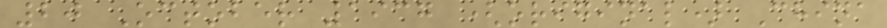20 October 1937 (original) China
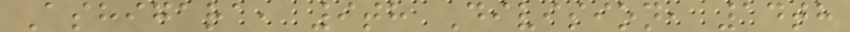Ashigara, 9th Division, 14th
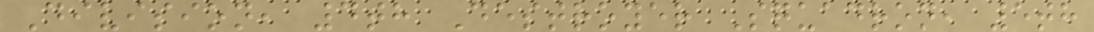Division, 4th Destroyer Squadron, 5th
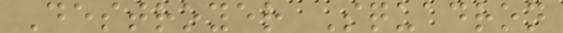Destroyer Squadron
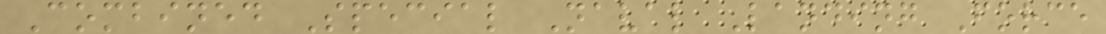Combined Special Naval Landing Force
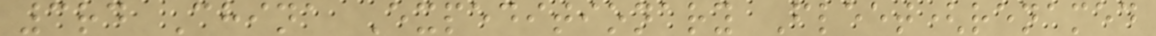3rd China Expeditionary Fleet(renamed
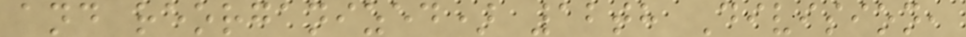and reorganized) 12th Division,
